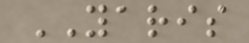YARIS
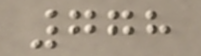778
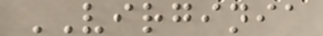VIRGINIA
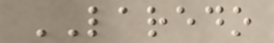LAREDO
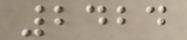2424
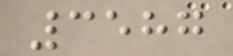3587
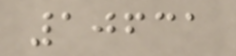10631
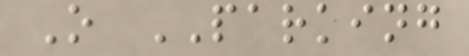O PARKING
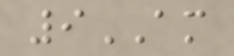9AM
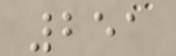251
